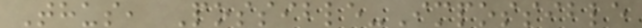Thus, Possible-Impossible
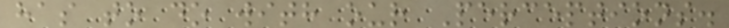has to do with our Perceptions.
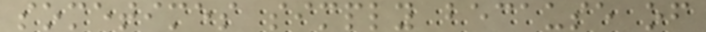sometimes simply because of
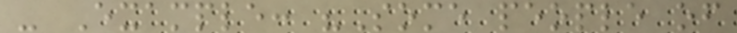- Example: "Some people of
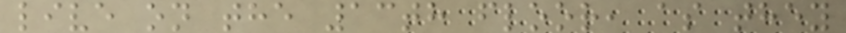live on the 13th floor, as they
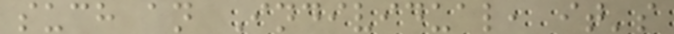such an Individual, it's
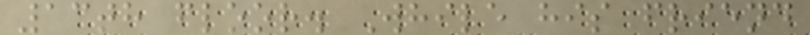13th floor. While his friend
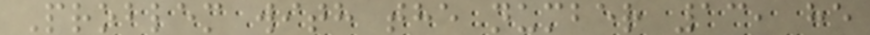Problem with the number 13, he
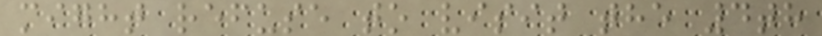might refuse to visit the 4th
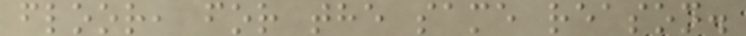floor, for the same reason.
